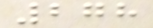278
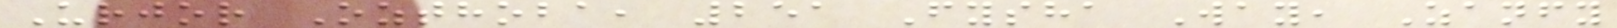Urjor Ozthoba, 251 Fysha Way, Zanfy
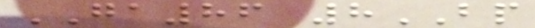GA86 8BP
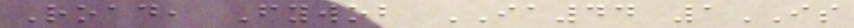Road, Fywob IA44 1IS
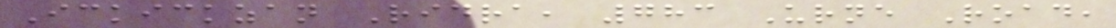Ickickzan Ridra, 783 Urne Road,
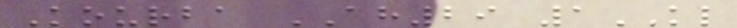Kourba AH29 1KL
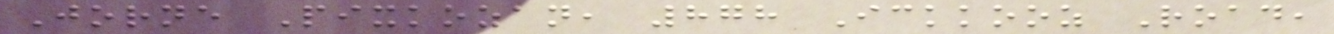Jorne Pixkozan, 878 Ickkooz Road,
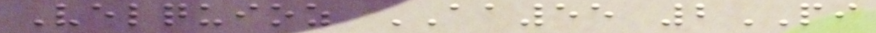Velquioz AA55 2PI
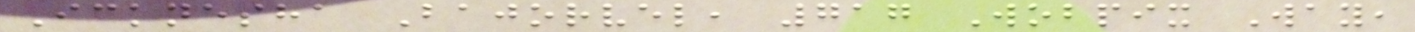Icknesha Bajorvel, 717 Wobpix Way,
